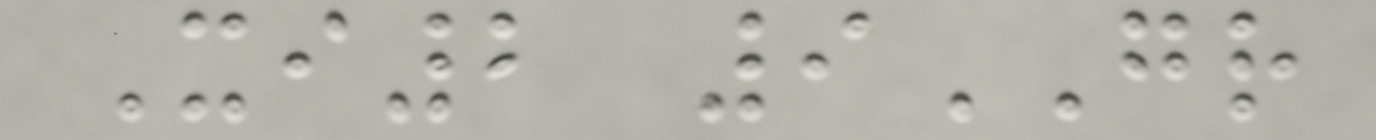Xi2 9GR
